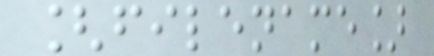[filename]
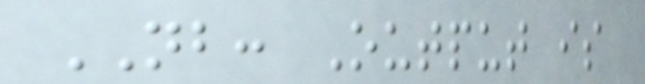NB: Output is
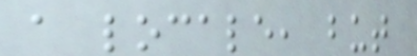a locale, but
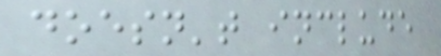doesn't include
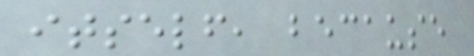itself, because
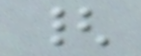{
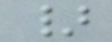}
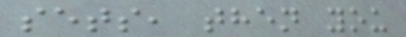sets, then you
